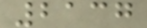2137
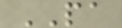PA
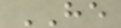HE
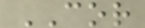COR
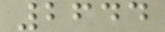2644
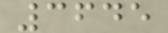3645
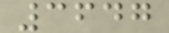3647
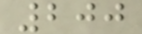200
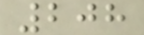208
